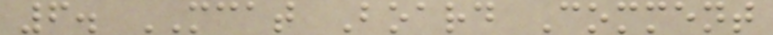6. MCAT Board Comment
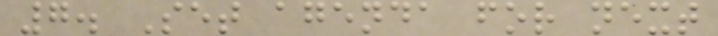7. Set agenda for next
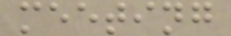meeting
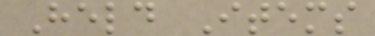Held Items
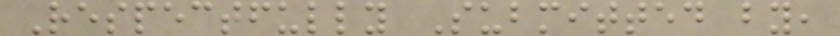Respectfully Submitted by,
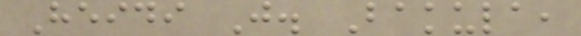Heidi J. Bakula,
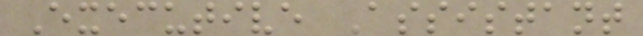Executive Assistant
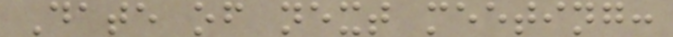Date of next meeting:
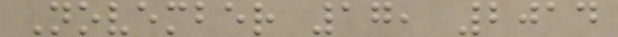November 17, 2014
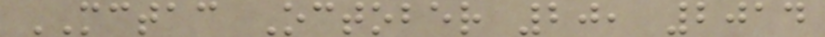MCTAC October 20, 2014
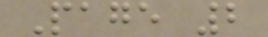Page 2
